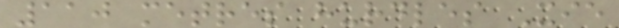110 metres hurdles Xie
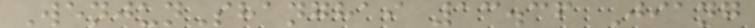WenjunShanghai 13.36 Jiang
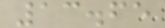13.65
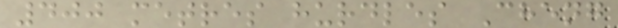400 metres hurdles Cheng
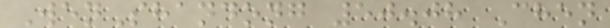WenShandong 50.08 Chen
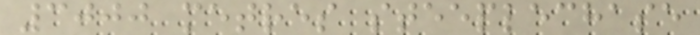3000 metres steeplechase
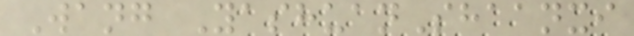Wang YashuanShaanxi
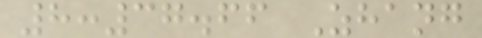8:37.66 Zhang
